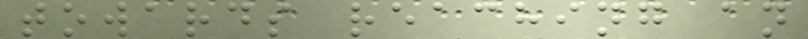towards reaching an
